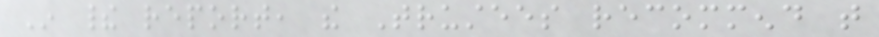In their report, the Trustees recommend that
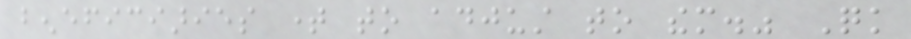beneficiaries time to adjust to them." Quick
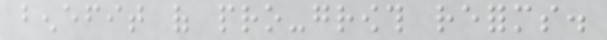benefit of pro-growth reforms.
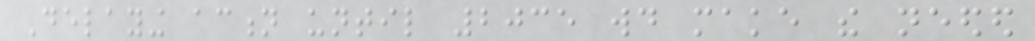Delaying action until 2035 would make the needed
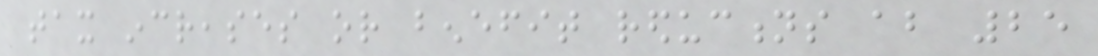tax increases or benefit reductions about 25
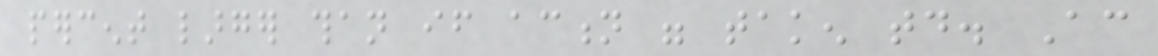percent larger than if action were taken today. According
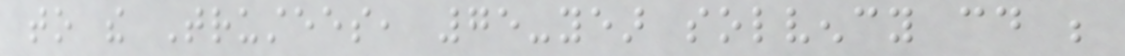to the Trustees, 75-year solvency could be
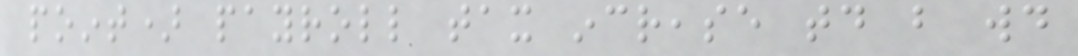point) payroll tax increase today but would
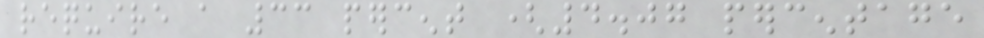require a 33 percent (4.07 percentage
